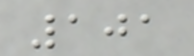101
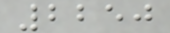2250
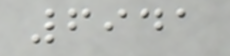6941
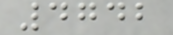4742
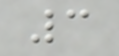3
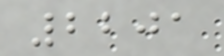2201
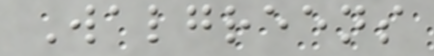Walgreens
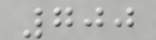700
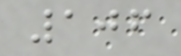106
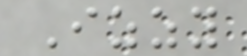Izzy
